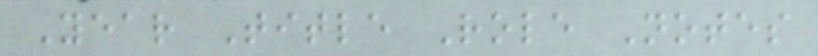Year Title Role Notes
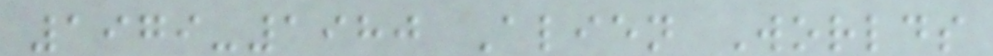1979-1980 Alien Worlds
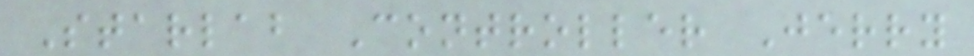Starlab Controller Jerry
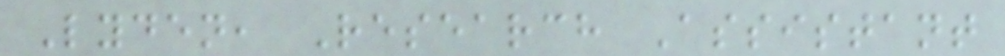Lyden, Research Assistant
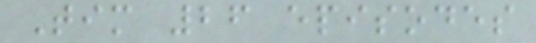Tim 26 episodes
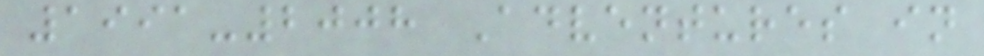1991-2008 Adventures in
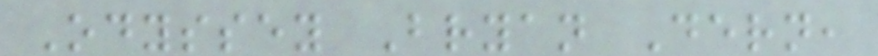Odyssey Bryan Dern,
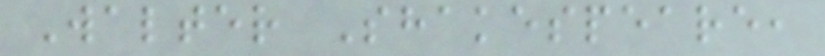Walter Shakespeare,
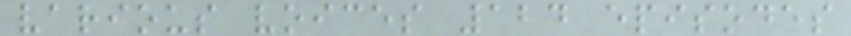various voices 124 episodes
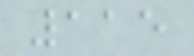115
